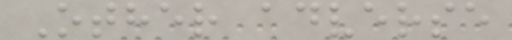Other adverse
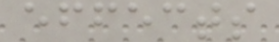effects
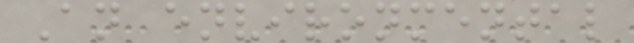An environmental
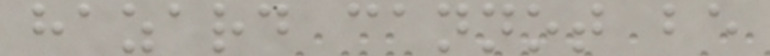hazard cannot be
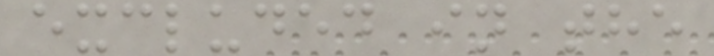excluded in the
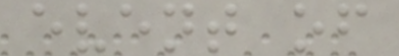event of
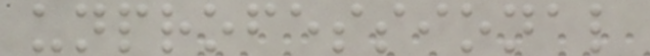unprofessional
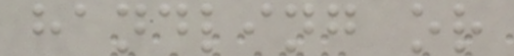handling or
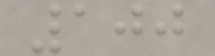100
